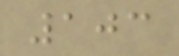103
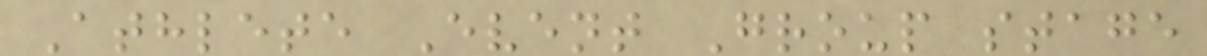Athlete Event Group stage
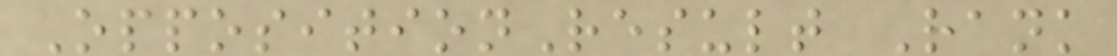OppositionResult Rank
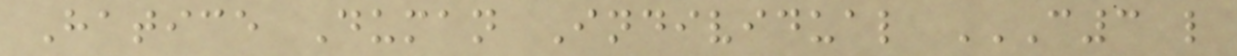Hatice Duman Individual C3 L
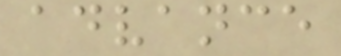advance
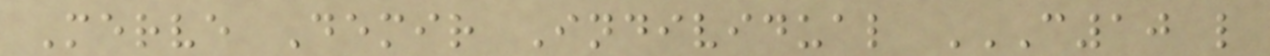Merve Demir Individual C10 L
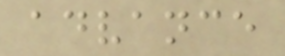advance
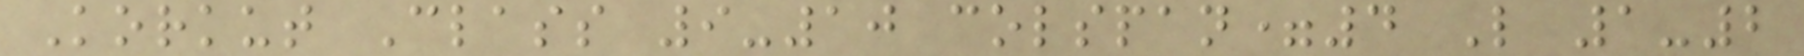Korkut Class 9-10 colspan=4 L 1-2
